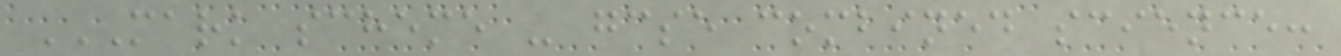MARK SCHEME - GCSE COMBINED SCIENCE:
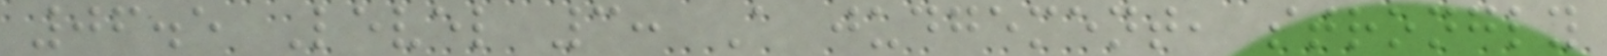06.5 Level 3: A judgement, strongly
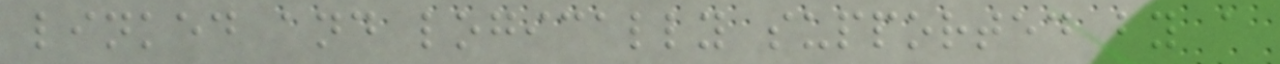linked and logically supported by a
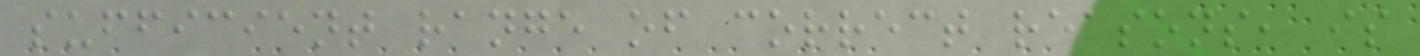sufficient range of correct reasons, is
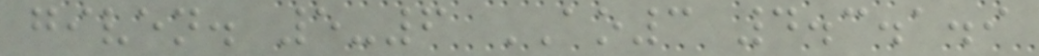given. 5-6 AO3 4.3.1.9
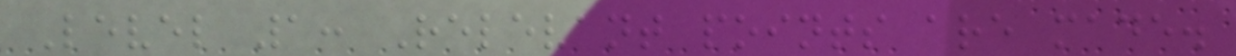Level 1: Relevant points are made.
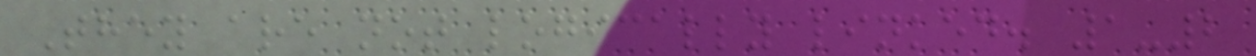They are not logically linked. 1-2
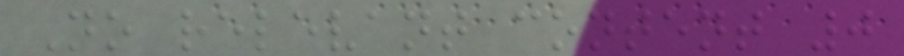No relevant content 0
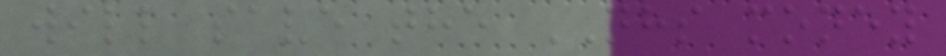will save the NHS money
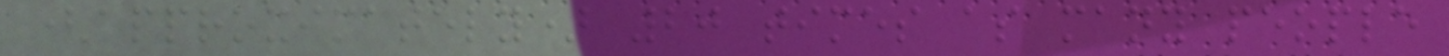(approximately) 20 times as many people
